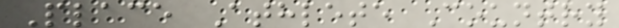Place Athlete Country
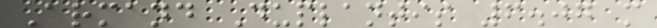Armand Duplantis 6.07 m
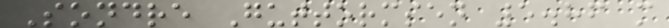Sondre Guttormsen 5.86 m
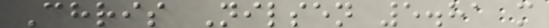Chris Nilsen 5.81 m
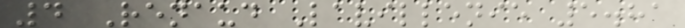4 Renaud Lavillenie 5.81
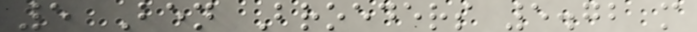5 Ben Broeders 5.72 m
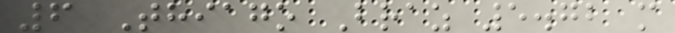6 Thiago Braz 5.72 m
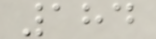184
